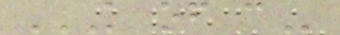K OF C
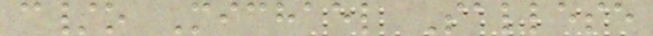c/o Michael Sallese
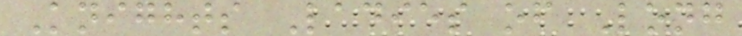Knights Ladies of Long
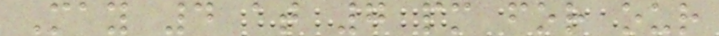May 4 at 7 pm for our
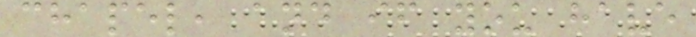chapel, and if you have
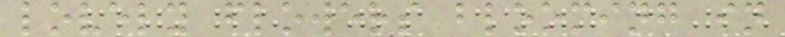lovely flowers blooming in
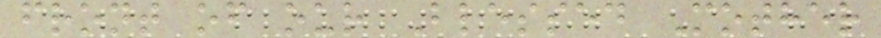front of our Blessed Mother
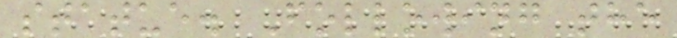statue. Following the
